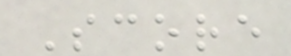Score
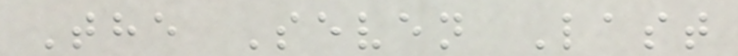The Seven Last
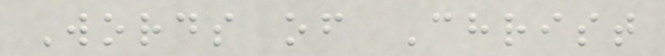Words of Christ
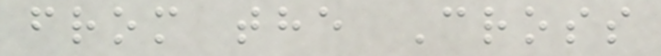from the Cross
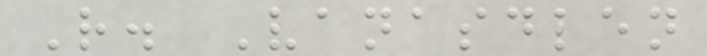R. Vanasdlen
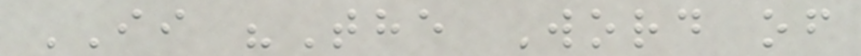II "The Word of
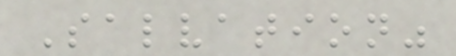Salvation"
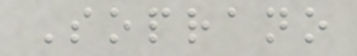Soprano
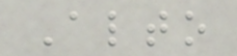Alto
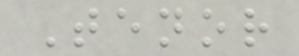Tenor
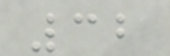32
